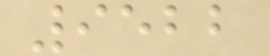9522
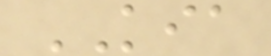KIA
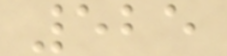525
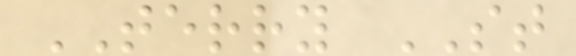TERRY ST
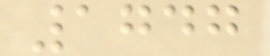1747
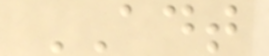ADT
